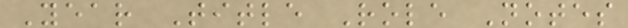Year Title Role Notes
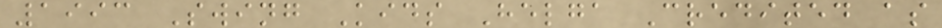1993 Swing Kids Helga Credited as
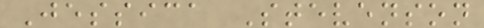Jessica Stevenson
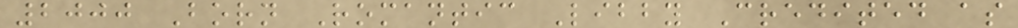2000 Born Romantic Libby Credited as
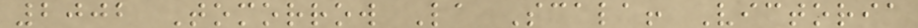2002 Tomorrow La Scala! Victoria
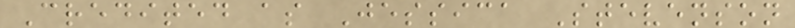Credited as Jessica Stevenson
